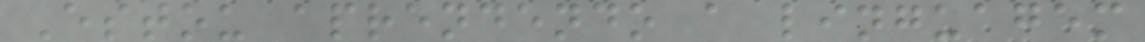Estou aprendendo a linguagem
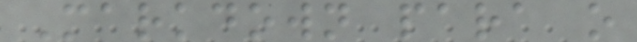Markdown para o
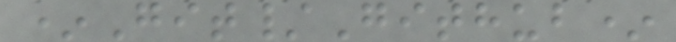*Git/Github*
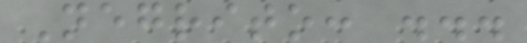Negrito: ...
